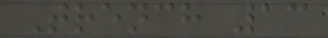Trench 13
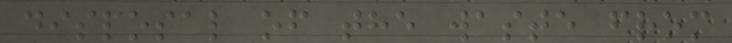disposal of the waste from
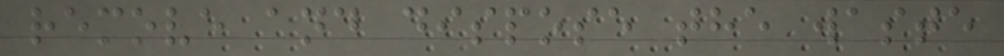remove and dispose the waste
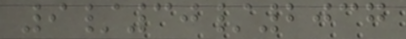9/30/2037
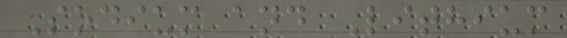Sodium and Lithium
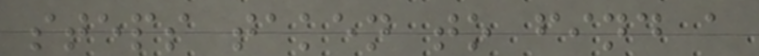steps taken to find a
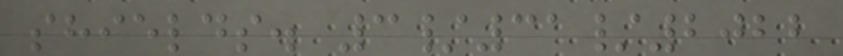shields. 3/31/2022
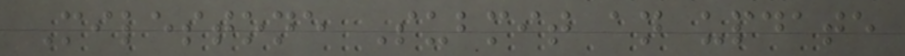Milestone Submit an update
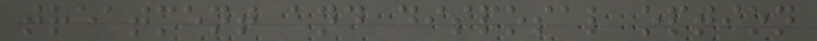treatment and disposal option
